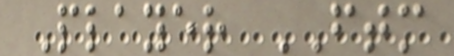Player FTM
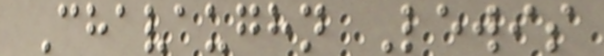Chavaughn Lewis
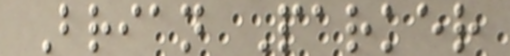Brian Parker
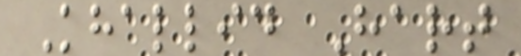Khallid Hart
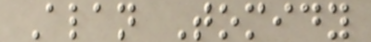Alan Tomidy
